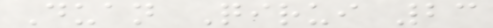Duan Qirui 23
